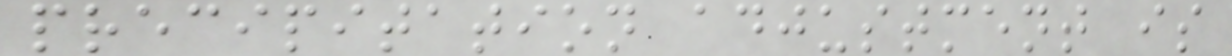precipitation adjustment is
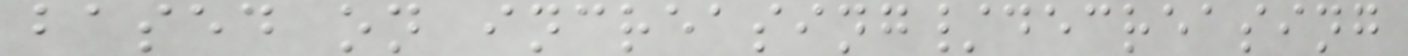based on increasing/decreasing
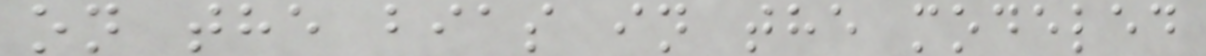on the bias in the modeled
